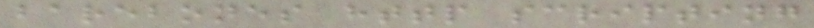barebones http scripting
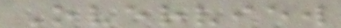Overview
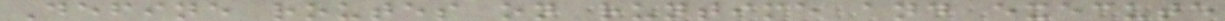Define routes on runtime and execute
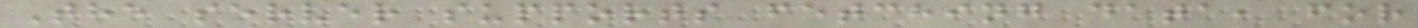The server supports fetching data, for
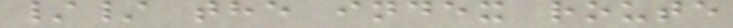// the index route
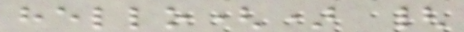hello() {
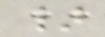}
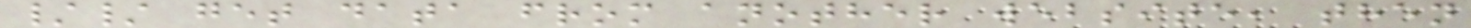// get data from another website, then
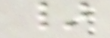}
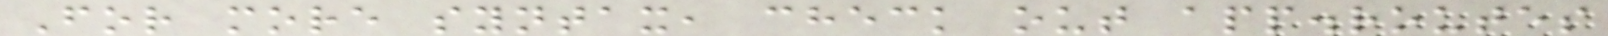For more syntax, check out app.routes
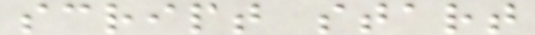script start
